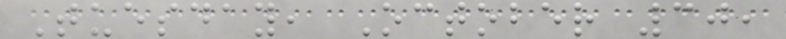Tuesday, October 30,
